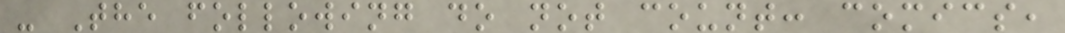- The following do not count: comics,
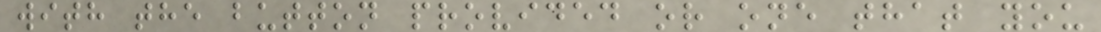with the button provided or one that you
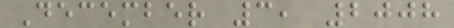December 3, 2008
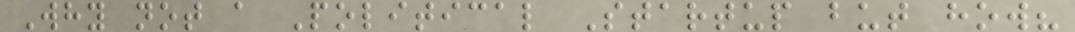Why not a Political Startup but how?
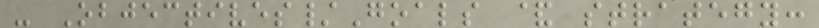- Objectives/Goals & strategy:
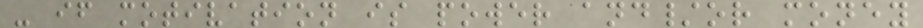- if motivation is power and/or money
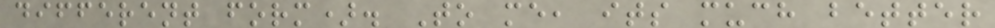different form). To me, its much better
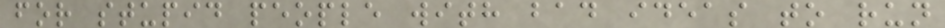for stupid people with bad ideas to run
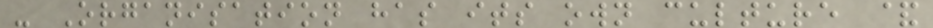- Organisation has its own culture &
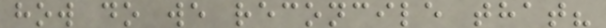how do we reconcile that?
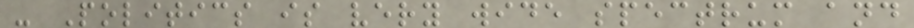- Politics is very wide spectrum and
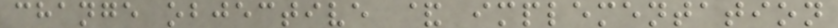change objective & implementation
